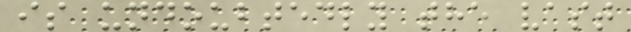is undoubtedly the vast
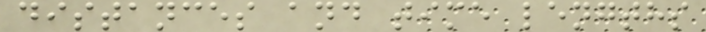distances and time lengths
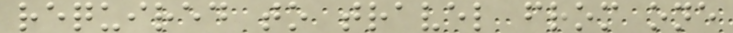required to travel from one
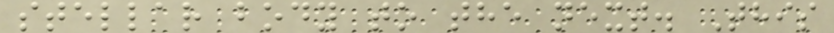stellar body to the next. This
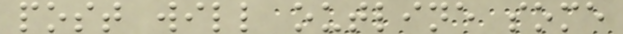post will outline some
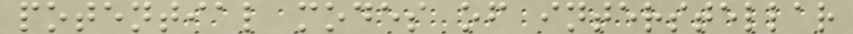potential modes of interstellar
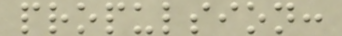propulsion:
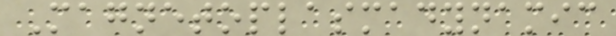Magnetoplasmadynamic
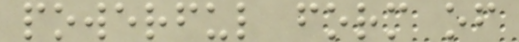powerful form of
